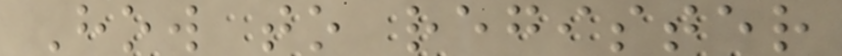How to register
